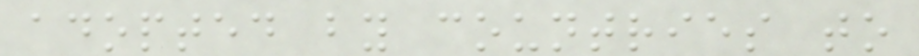adopted by countries to
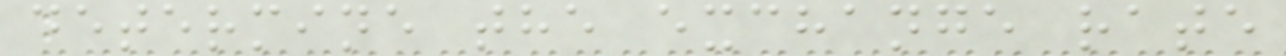determine the exchange rate
